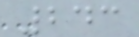243
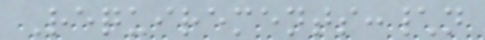Requirements:\n
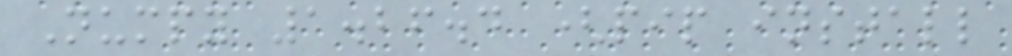Numpy 1.26.4 (pip install
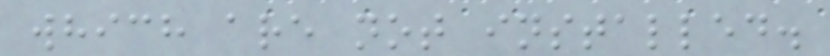which are not installed.
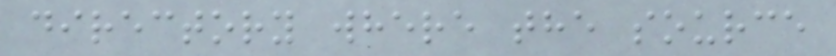directory where the source
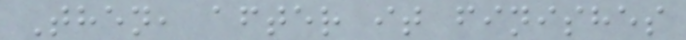Then, after it finishes
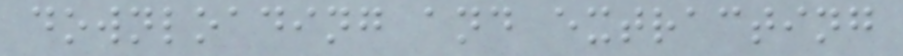downloading and extracting
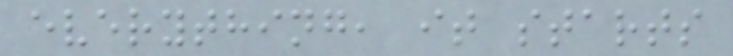everything, it starts
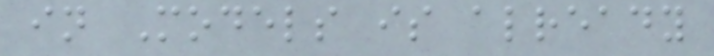in Models is already
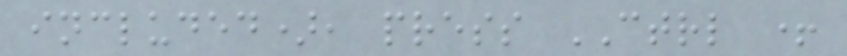included), press CTRL +
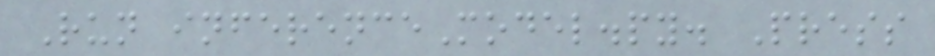Run inferenceModel.py. Press
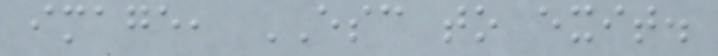image, ESC to exit.
